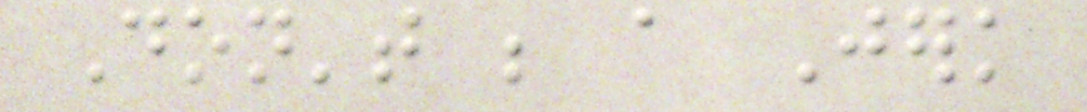Don't be a Jerk
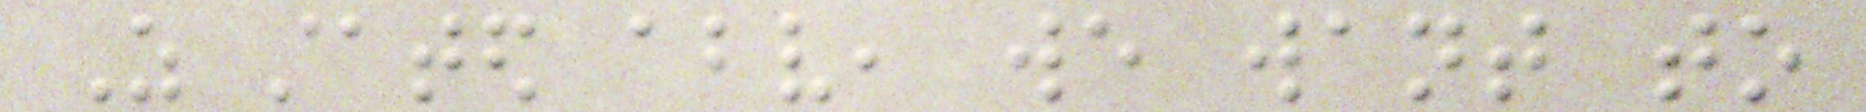As stated above, we want to
